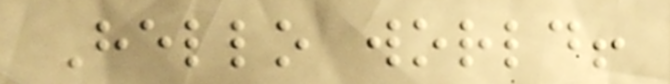Hello world!
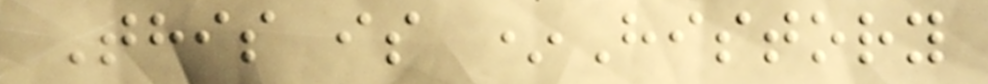This is *History
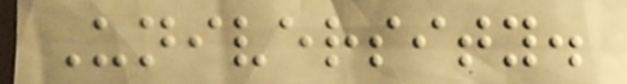University.
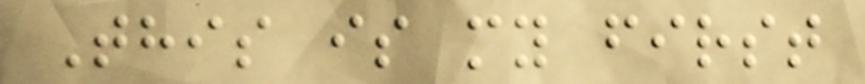This is my first
